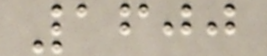1600
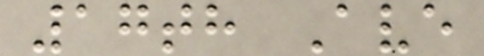17th Ave
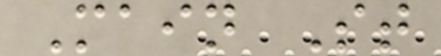Main St
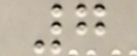7
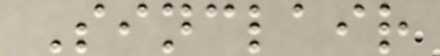Sinclair
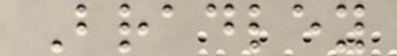Bradley
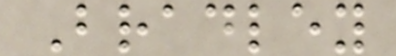Bradley
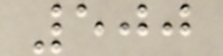500
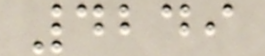4249
